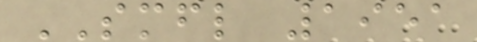SMFL 1951
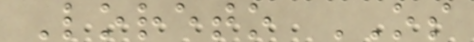Loreto OS
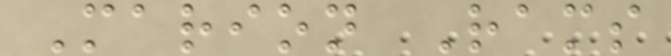Marion Rams
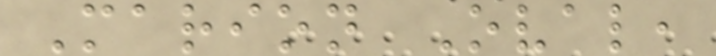Marion Oval,
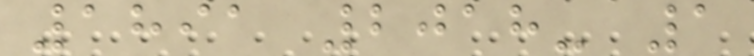1891 2018- 1
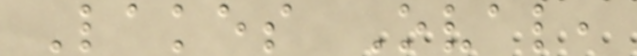Lakes Oval,
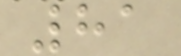81
